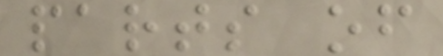parts of
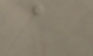a
